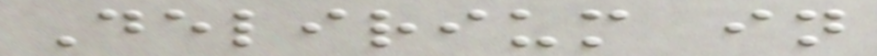Delirium in
